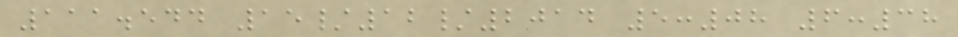111.544 15/12/2014 5:08 6:38
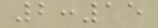2:15
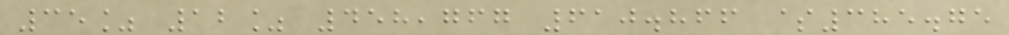35% 12% 458,767 610.866 $385.75
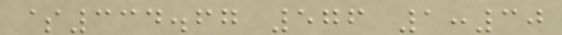$334.67 576 1:30
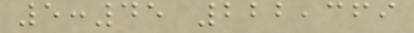5:45 222,369
